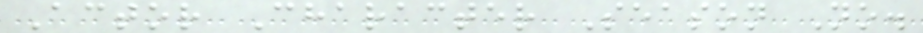Actor Character Season No.
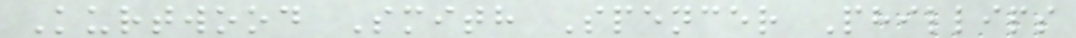Kurtwood Smith Spencer Phillips
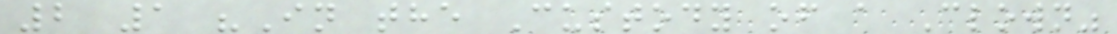2 1 "In the Custody of a Clown"
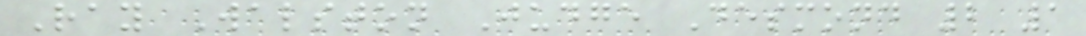Ray Walston Judge Desmond 2 1
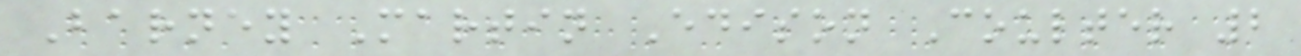Barney Martin Edison Coulter 2
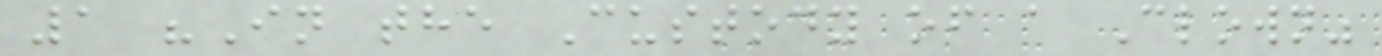1 "In the Custody of a Clown"
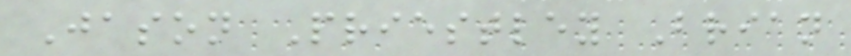Jason Priestley Brian
